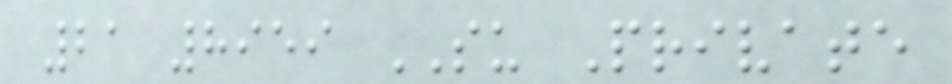21 8959 SU Private
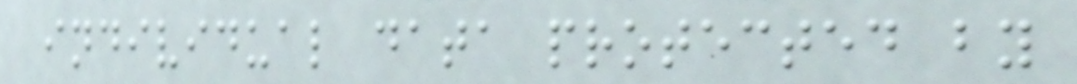individual data protected by
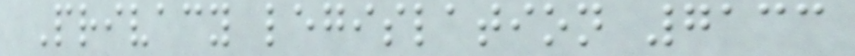Privacy legislation 7133
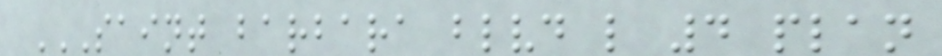SAINT BARBARA BLVD L 4 PLAN
